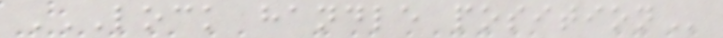LOCK HANDLE POSITION
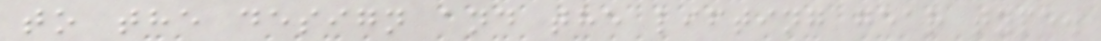to the design and the lifting gear type.
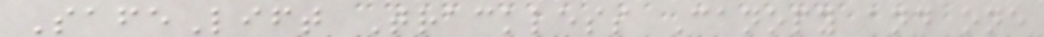SafeLift Trackless Canopy and one
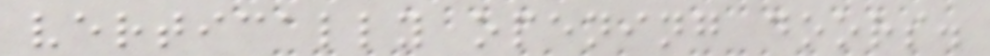vertically opening doors.
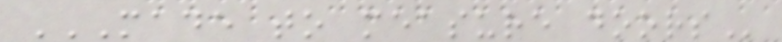MADE TO MEASURE DOORS
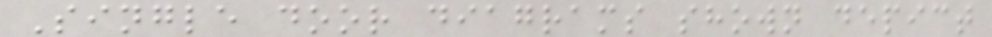Single door diagrams shown depict
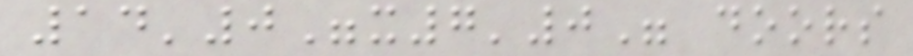14'0"x7'0" doors
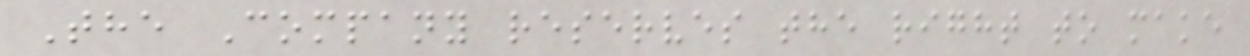The Company reserves the right to make
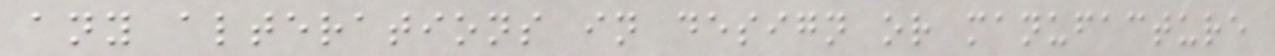any alterations in design or manufacture
